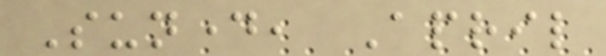Sunday, April
